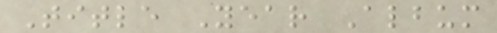Title Year Album
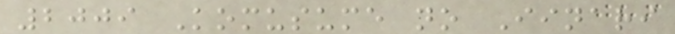2009 Komusume no Iinari
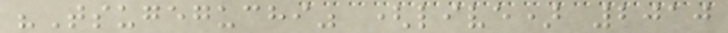"Tsugeguchi" (live) 2010
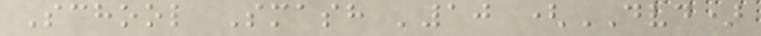School Smash '10 (DVD)
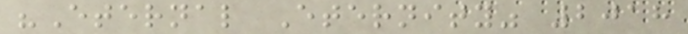"Eternal Eternity" 2018
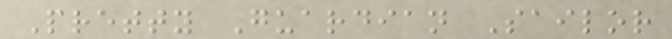Pretty Guardian Sailor
